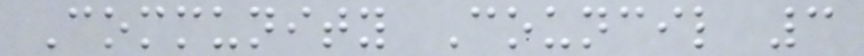Community Council 3
